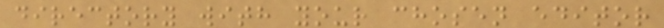directory with your chosen editor
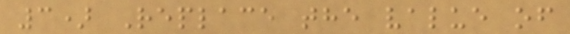3) Replace the value of
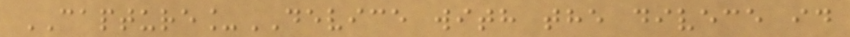CAPTURE_DEVICE with the divece id
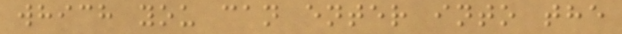which you can enter into the
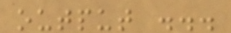output ...
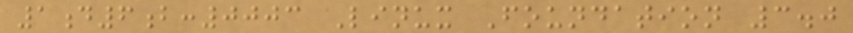1d6b:0003 Linux Foundation 3.0
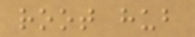root hub
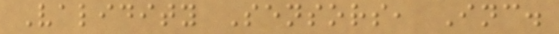Validity Sensors, Inc.
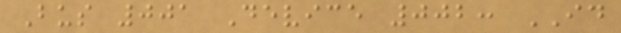Bus 001 Device 002: ID
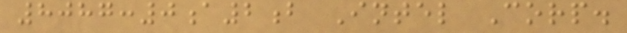8087:0a2b Intel Corp.
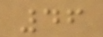46
